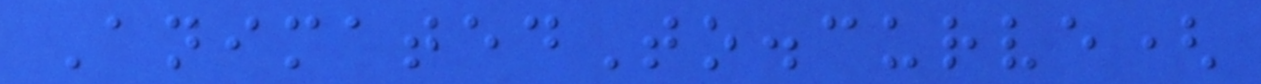AnimatedTo.curve(
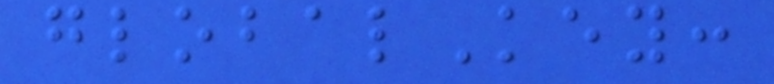globalKey:
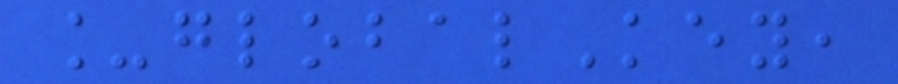_globalKey,
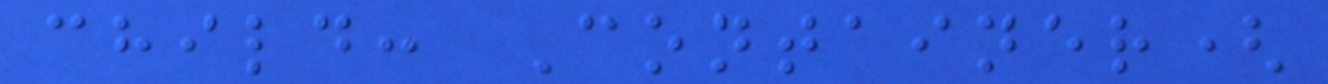child: Container(
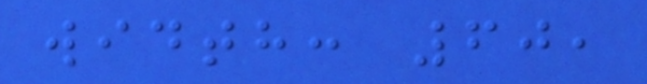width: 60,
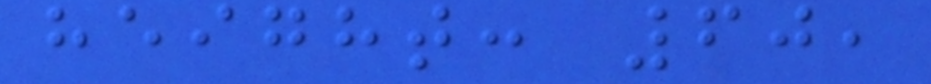height: 60,
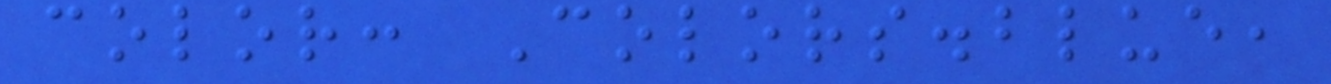color: Colors.blue,
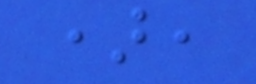),
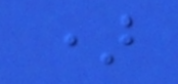)
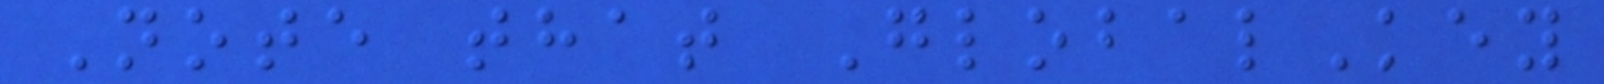Note that GlobalKey
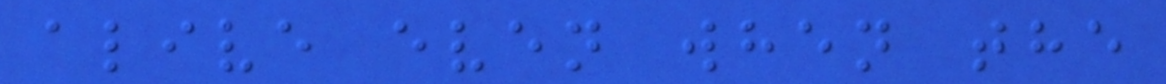alive even when the
